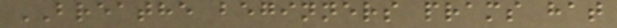BREATHE beginners prams hat
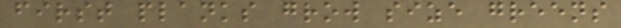first planks grow size greens
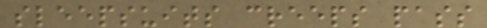sleepsuits creeps pass
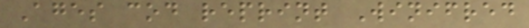Ages cod reprint Winifred
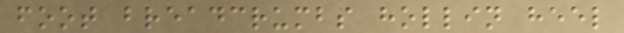foot breadcrumbs hollin heel
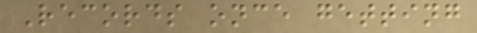Records once getting
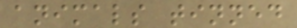animals tinned
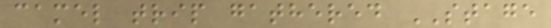camel trip gathered STAGE
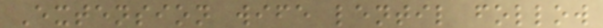Extension wife lentil follow
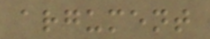argument
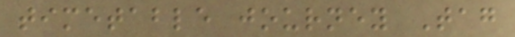timetable journey Tag
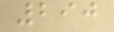290
